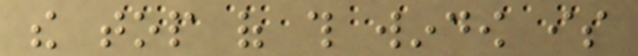the top of this window is
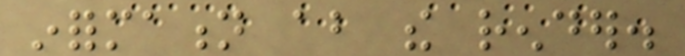information about the render.
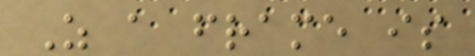As a frame is
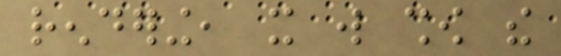rendering, it will show the
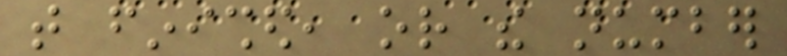that finished, or the number
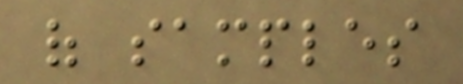of samples
